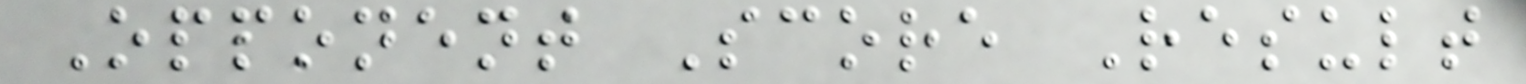Opponent Score Result
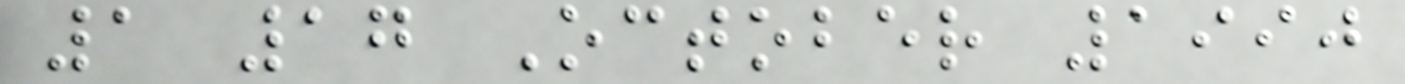1 17 October 1990
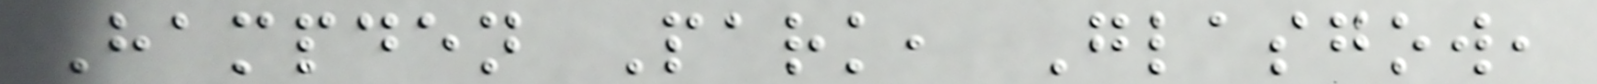Hampden Park, Glasgow,
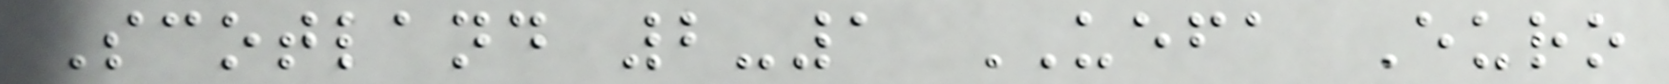Scotland 2-1 UEFA Euro
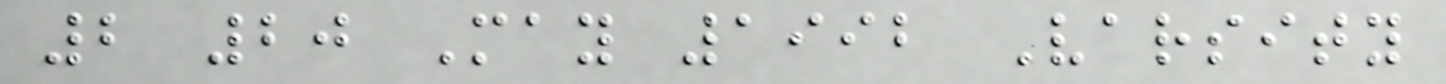2 20 May 1992 Varsity
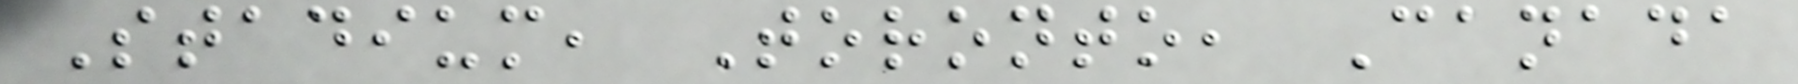Stadium, Toronto, Canada
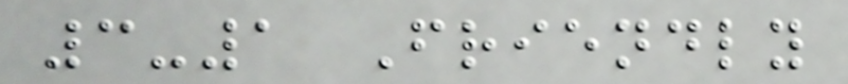3-1 Friendly
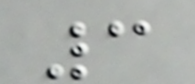3
